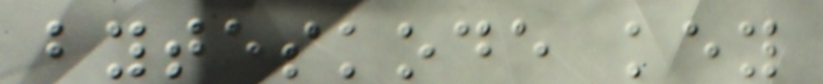byteskode key
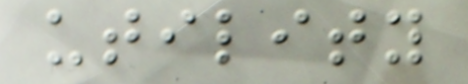utility
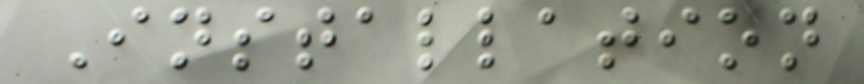Installation
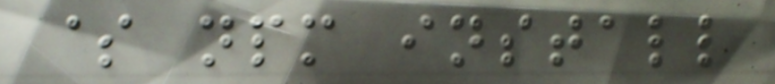$ npm install
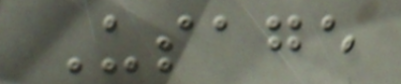Usage
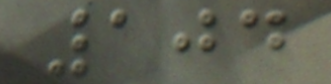104
